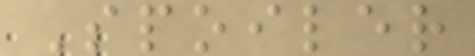Spoiler
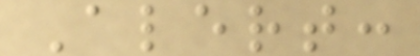Alert:
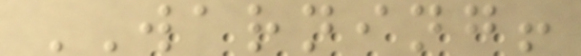WARNING!
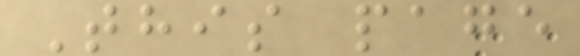This page
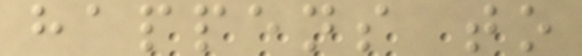happens to
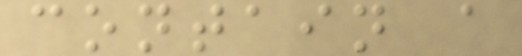contain a
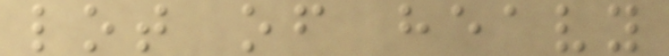lot of heavy
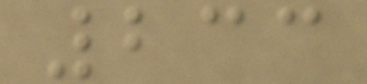233
